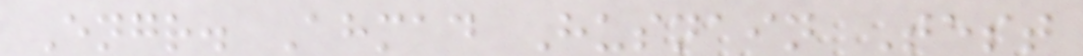Engr. Ahmad Husnain Test
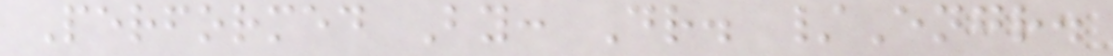Performed By: Dr. /Engr.
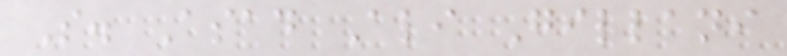S. Asad Ali Gillani
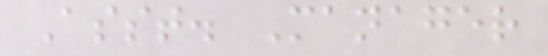Asst. Manager
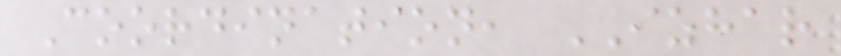Coordination, IZHAR
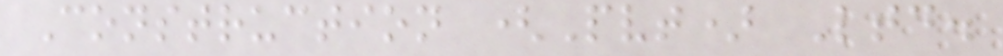Construction (Pvt) Ltd.
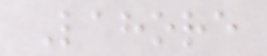Lahore
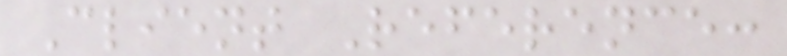Client Reference:
